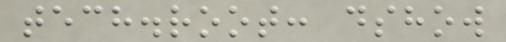tech.root: dshow
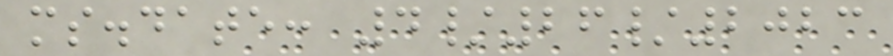ms.date: 4/26/2023
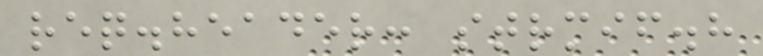req.header: strmif.h
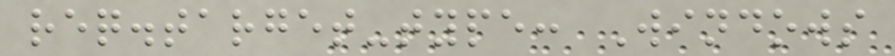req.target-type: Windows
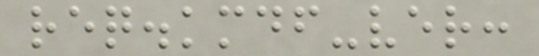req.kmdf-ver:
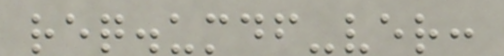req.umdf-ver:
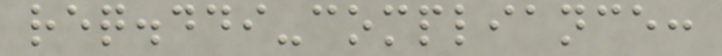req.ddi-compliance:
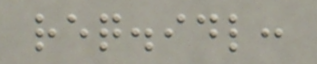req.idl:
